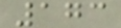173
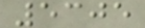5305
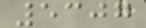5307
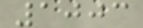1003
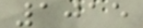1015
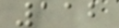112
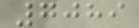7089
